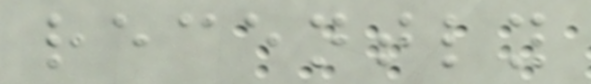recently
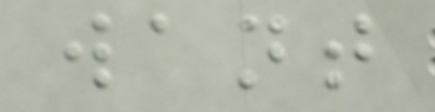want
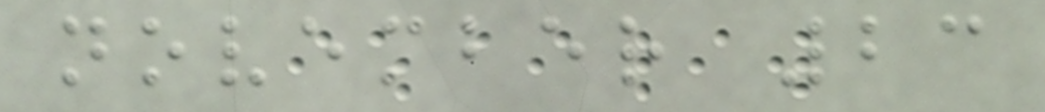november 23
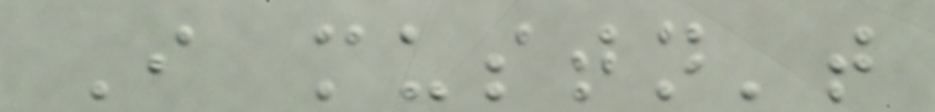I mustn't
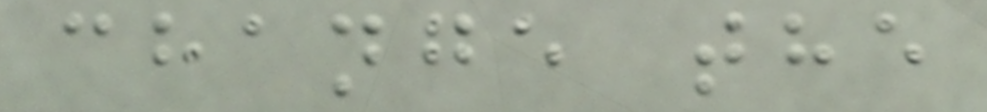change the
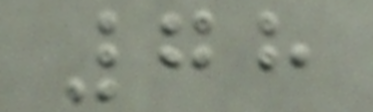78
